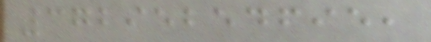37295254695,
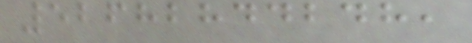52682844248,
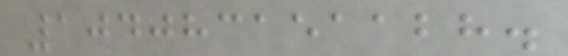104083151128.
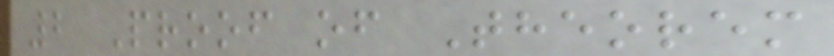2 Proof of Theorem
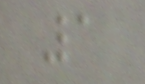1
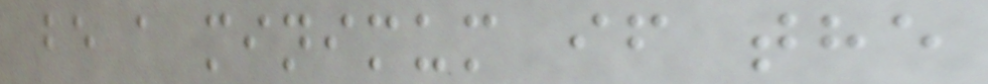be a minimum if the
